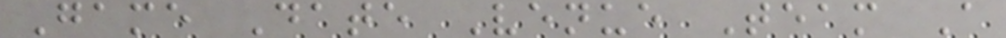Game Date Venue Team A
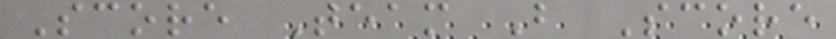Score Team B Score
